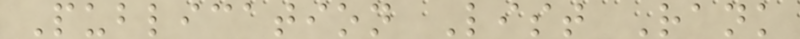Publication List Rank
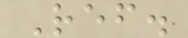Ref.
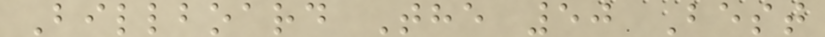Billboard The 50 Best
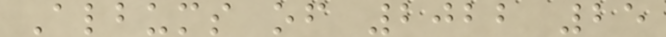Albums of 2022 25
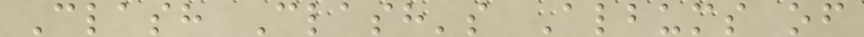Clash Clash's Albums of
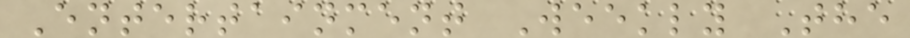Entertainment Weekly The
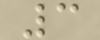3
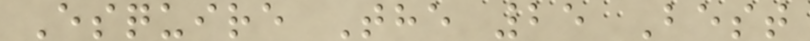Esquire The 25 Best
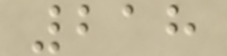218
